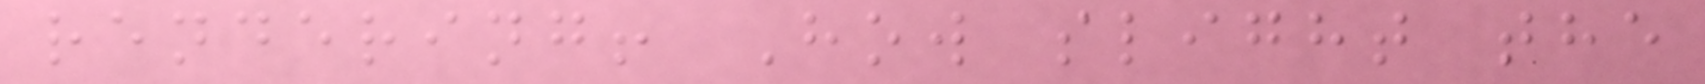rendering! How slight the
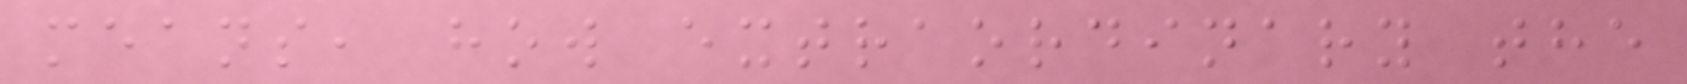means, how extraordinary the
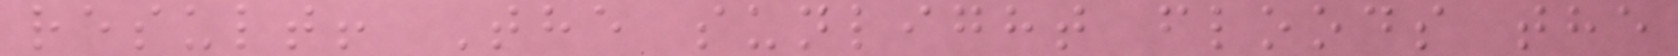result! The sunlight floods the
